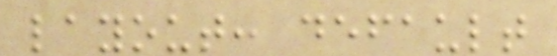layout: default
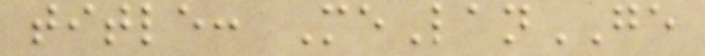title: MeLanGE
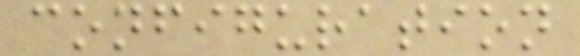configuration
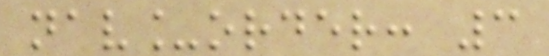nav_order: 3
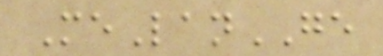MeLanGE
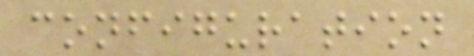configuration
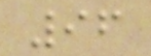96
